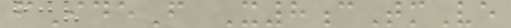fIdeF X8cTmVe
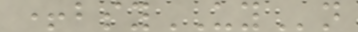+bsyUYn
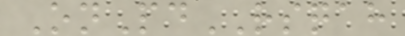OnPdRSQAH
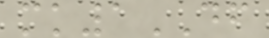mk1DF
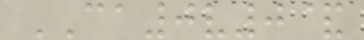CA0v0&
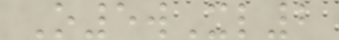O5wXl2
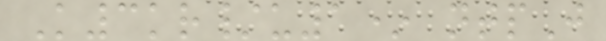K3kr/u1* ntpJ
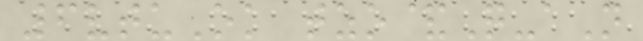6vtuOk tzo&Q-aN
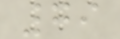79
